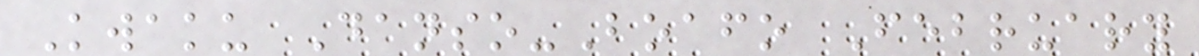Kwaku Danso-Boafo February
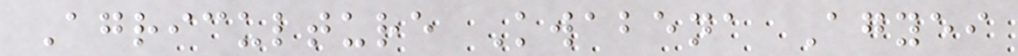Agriculture Kwabena Agyei
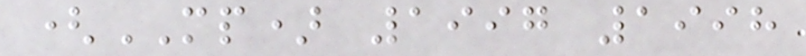(MP) 1997 1998
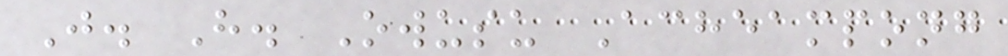J. H. Owusu Acheampong
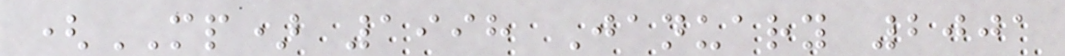(MP) 1998 January 2001
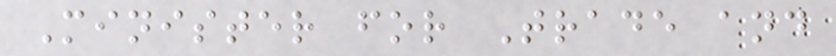Minister for Trade and
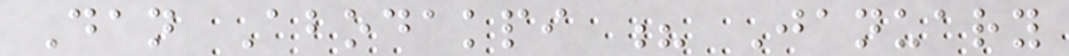Dan Abodakpi ? January
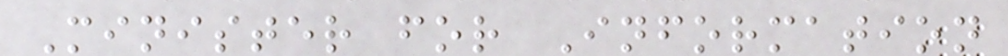Minister for Information
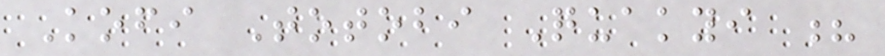Kofi Totobi Quakyi ?
